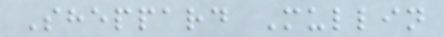Sheppard Mullin
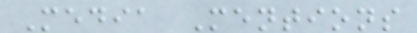Media Mentions
